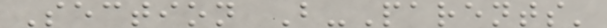Section B-Parents'
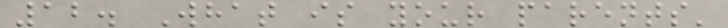12. What is your parents'
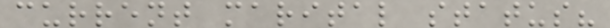current marital status?
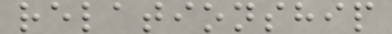relationship
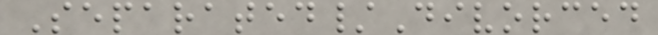Separated/Divorced
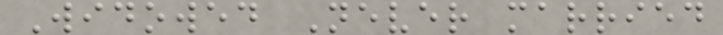Widowed Never married
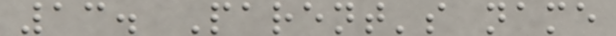13. Parent's name
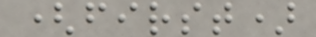(first)
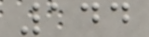144
